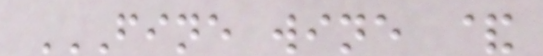FINE WINE &
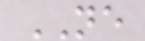NE
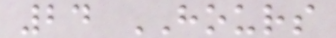24 HOURS
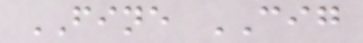FINE CIG
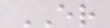ER
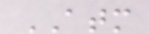ATM
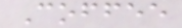Coffee
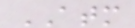ATM
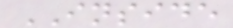INSIDE
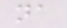na
